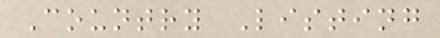Country Listing
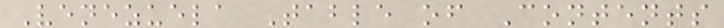Venezuela Table of Contents
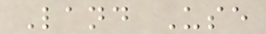Land Use
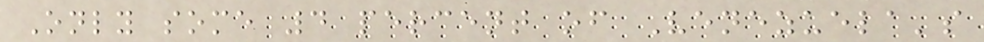Only some 4 percent of Venezuela's
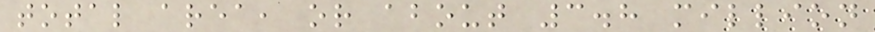total area, or about 3.8 million
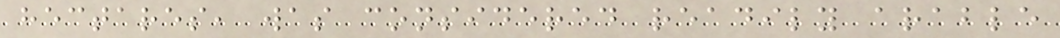hectares, was considered readily arable
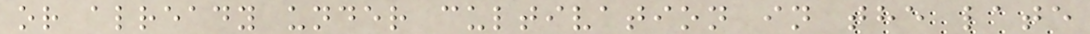or already under cultivation in the late
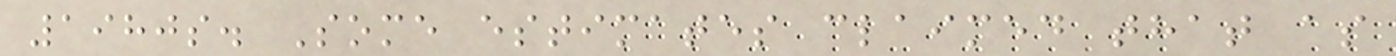1980s. Some estimates claimed that as
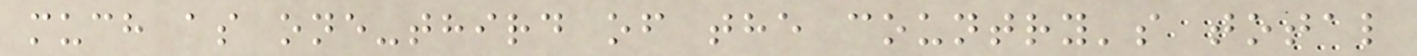much as one-third of the country's total
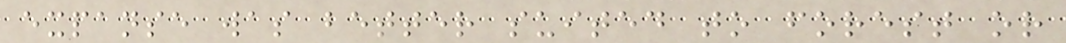expanse was better suited to forest or
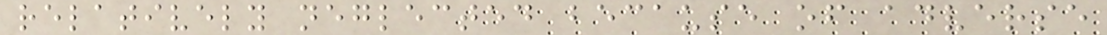relatively neglected because of adverse
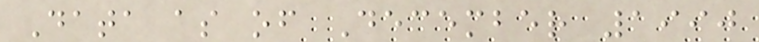Data as of December 1990
